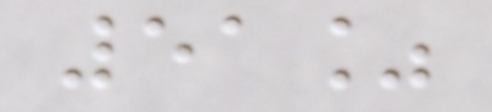51%
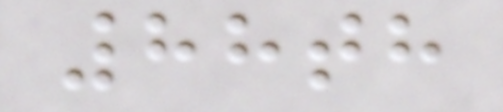88th
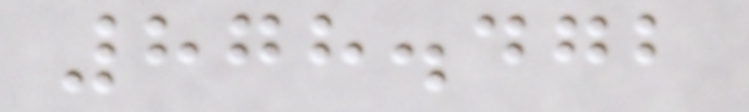878.472
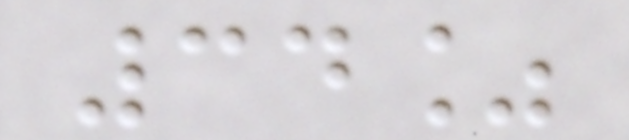34%
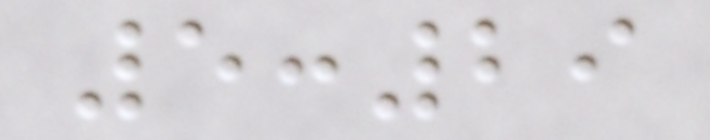5:29
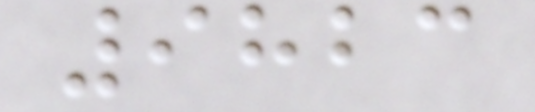9823
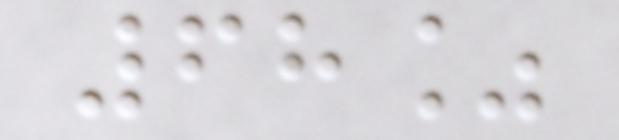68%
